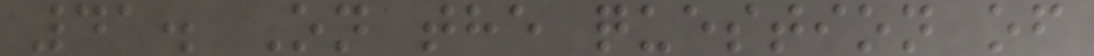41. On the question of
